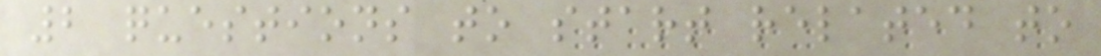2 questions to start related to
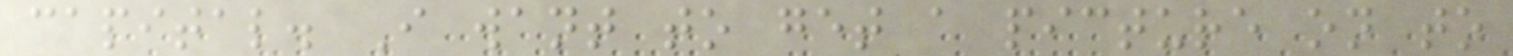capital. I want to get a picture on to
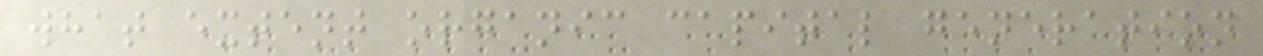what extent organic capital generation
